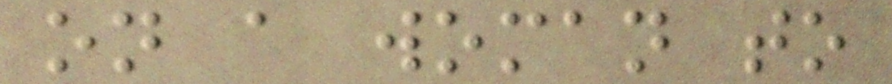on a woman to
